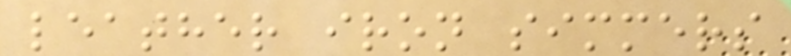leather iron simmers
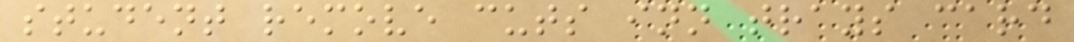student remove cuts inn trays card
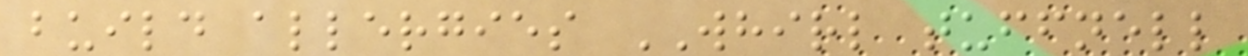build allergies WHIRL tuffnell
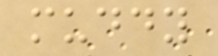muddy
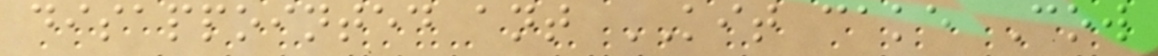disappointed ant KIT cake Cow
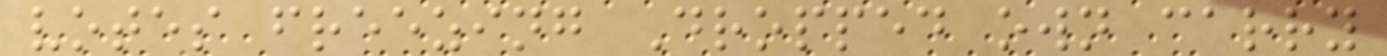votes freezing Dropped own carry
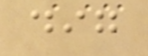dig
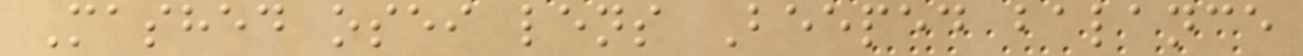Mashed osei lens Beeped balance
